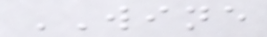WINE
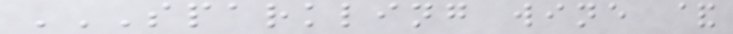SPARKLING WINE &
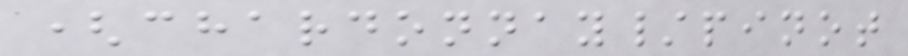(chardonnay/pinot
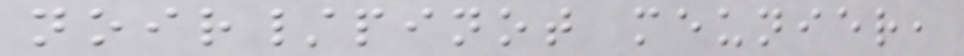noir/pinot meunier,
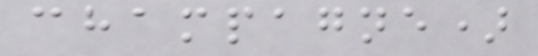champagne)
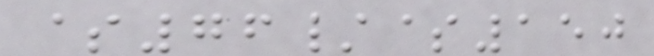$76/$150
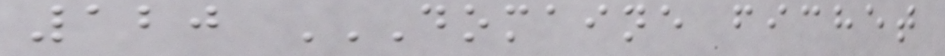120 DOMAINE FICHET
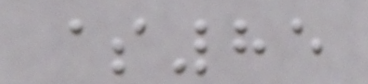$85
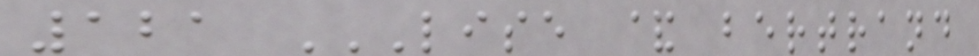121 LISE & BERTRAND
